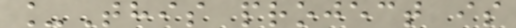_This project is
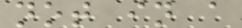not in a
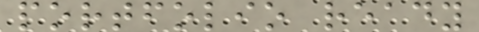portfolio ready
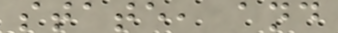state, and
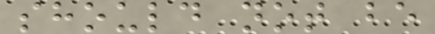should not be
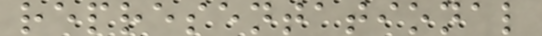representational
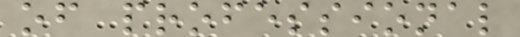of professional
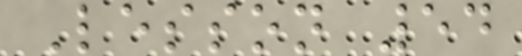Lesson 54
